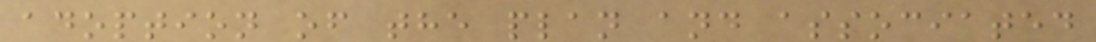adoption of the plan and associated
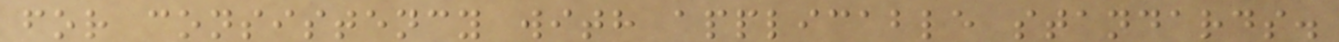for consistency with applicable standards.
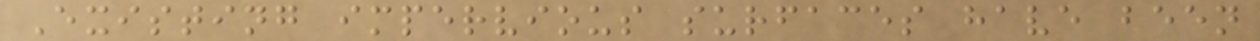Existing impervious surfaces have been
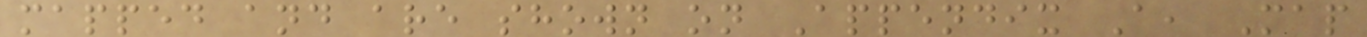mapped and are shown on Appendix A, Map
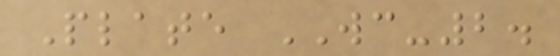Plate WC-2.
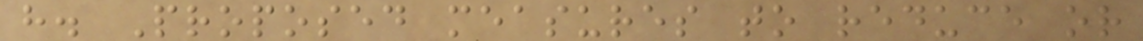h. Proposed measures to reduce or
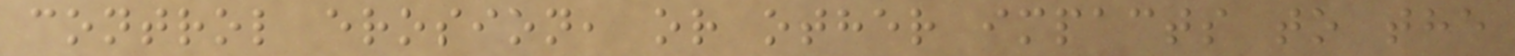control erosion, or other impacts to the
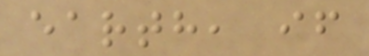earth, if
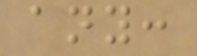any:
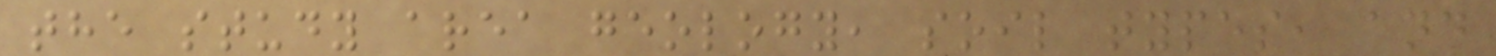the study area geology, soil types, and
